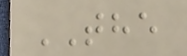THE
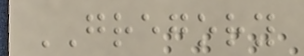GREGORY
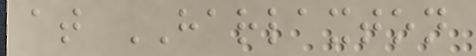at HARLAXTON
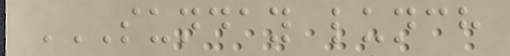SUNDAY LUNCH
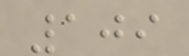109
